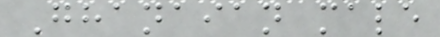Ghanaian male
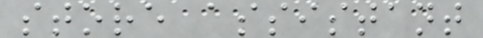store assistant
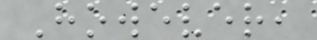However,
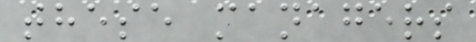these managers
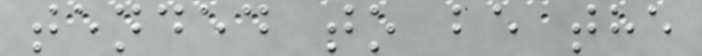tended to be the
